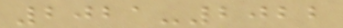2021-2022
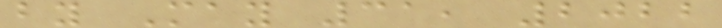by May 31, 2022
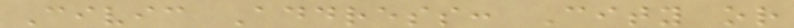Civic Address: City or
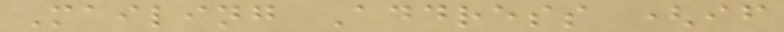Mailing Address (if
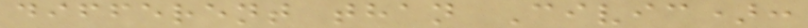different than Civic):
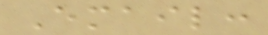Email:
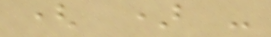( ) -
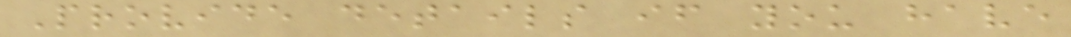Provide details if you have
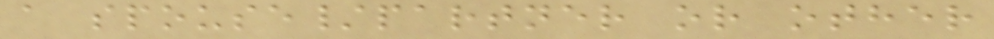a spouse/partner or other
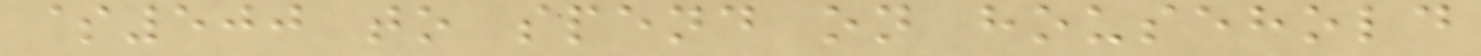$500 to spend on household
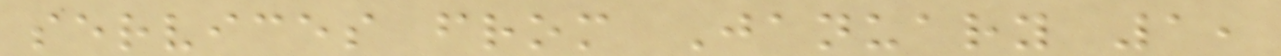services from January 1,
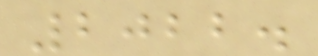2022.
